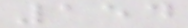154
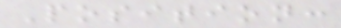Position:
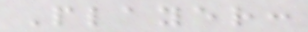Player:
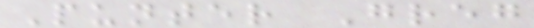Punter Greg
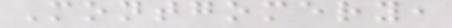Montgomery,
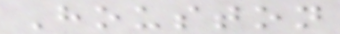Houston
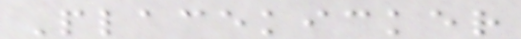Placekicker
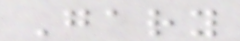Gary
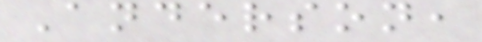Anderson,
